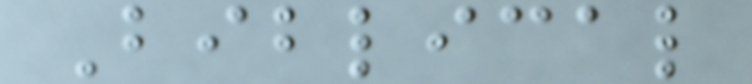Biblical
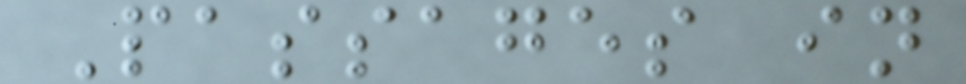Passages in
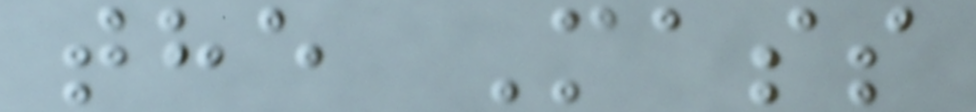the Mass
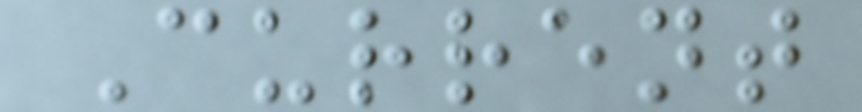Current
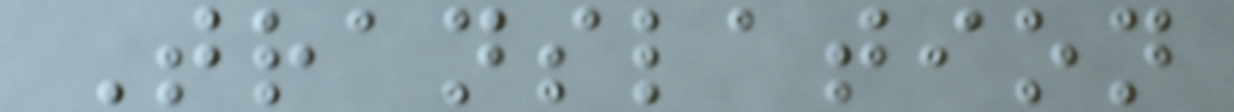Translation
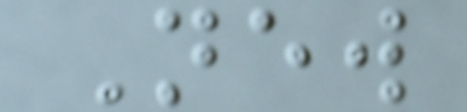New
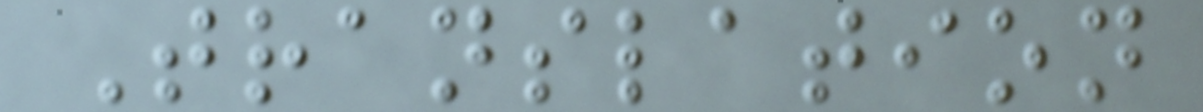Translation
